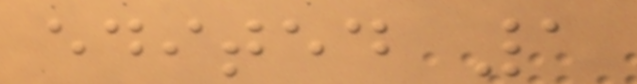edited 1
